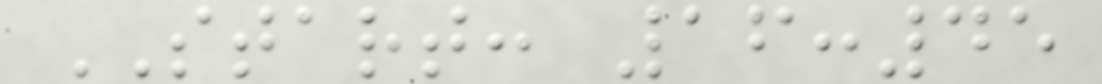START: 16:45
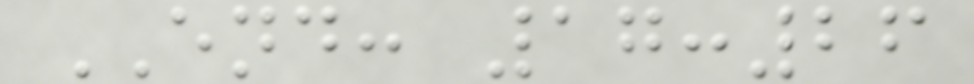END: 17:26
